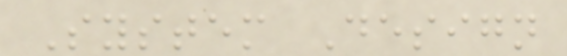System Design
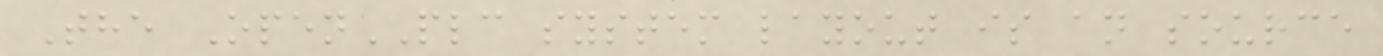The OpenPLC system layout is an source
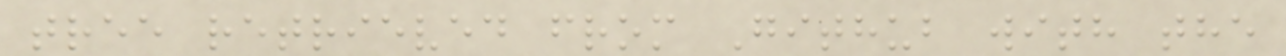tree retrieved from Github with the
